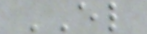EL
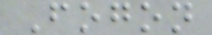Fogon
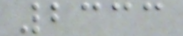2333
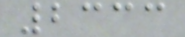2333
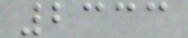2333
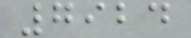7924
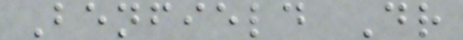Benfield Dr
